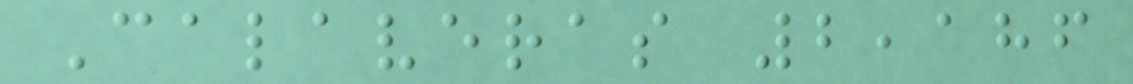Calaveras 2,186
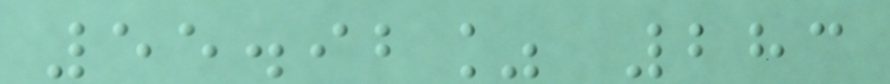55.92% 283
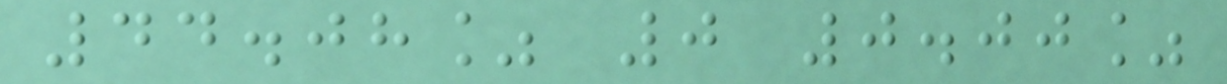44.08% 0 0.00%
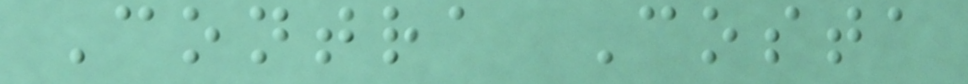Contra Costa
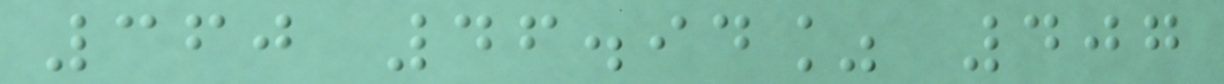360 46.94% 407
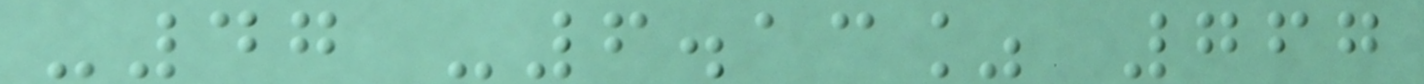-47 -6.13% 767
